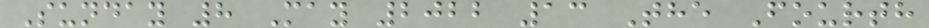Sunday 8 May 2022 13 The Fourth
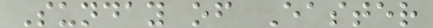Sunday of Easter
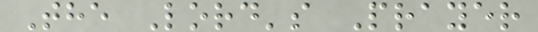The Lord's Prayer
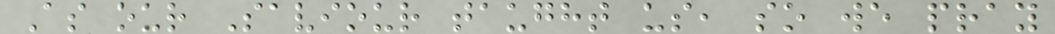As our Saviour taught us, so we pray
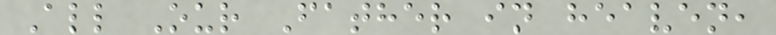All Our Father in heaven,
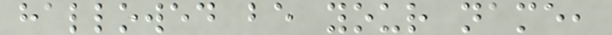hallowed be your name,
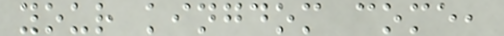your kingdom come,
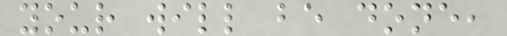your will be done,
